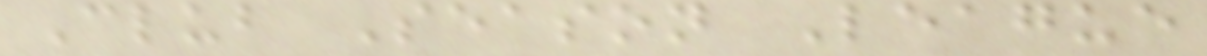Club Season League
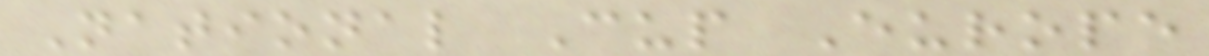National Cup Europe
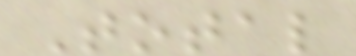Total
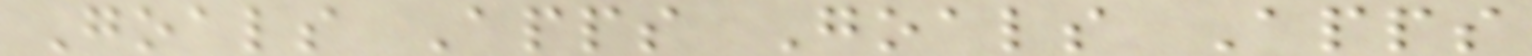Goals Apps Goals Apps
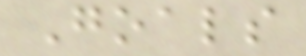Goals
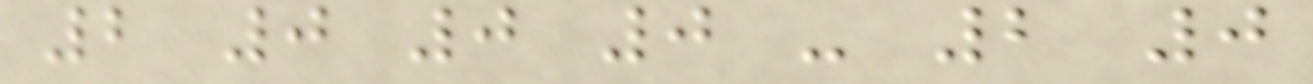2 0 0 0 - 2 0
